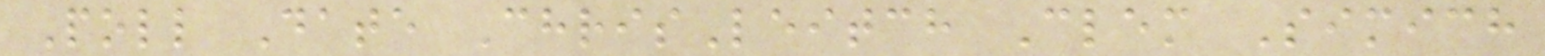Poll Date ChrisLeitch Clem Simich
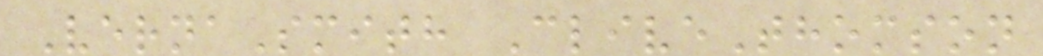VernaSmith CliveThomson
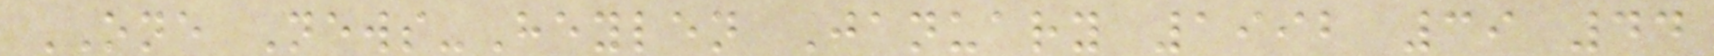ONE News-Heylen January 1992 39 44
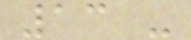13 -
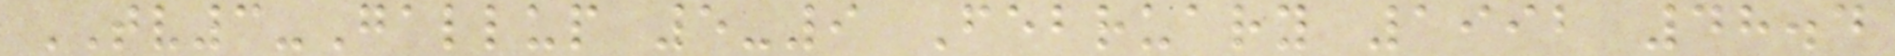TV3-Gallup 5-9 February 1992 48.4
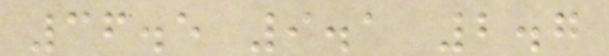36.5 9.1 2.7
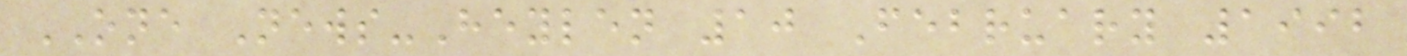ONE News-Heylen 10 February 1992
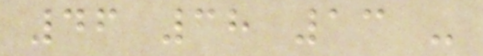46 38 13 -
